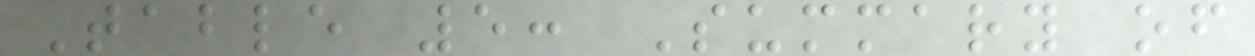Table 5: Summary of
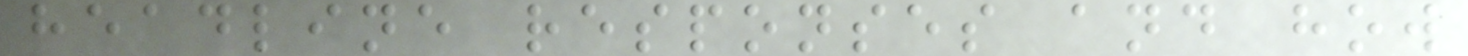headline responses and how
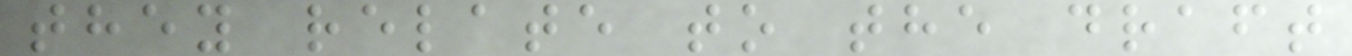they relate to the draft
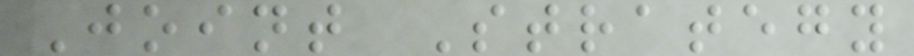Joint Strategy
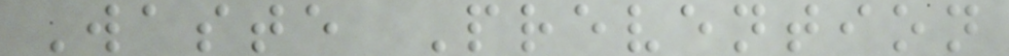Waste Prevention
